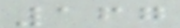167
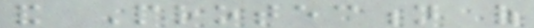and Protection of
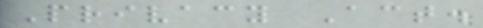Privacy Act.
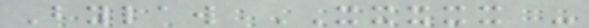Bylaw XXXXX -
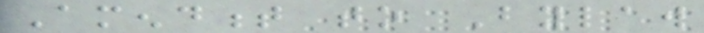Amendment to Bylaw
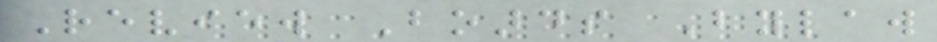Review Boards Bylaw
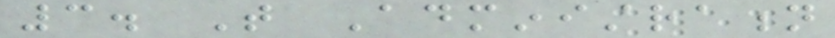3. That Administration
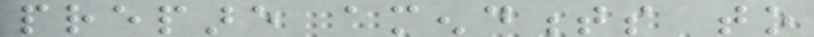prepare amendments to
